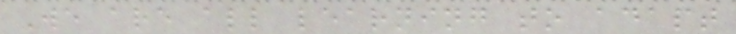We are all learning to adapt
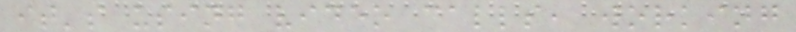it's using video calls, working
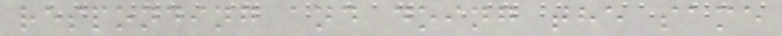responding and doing the same
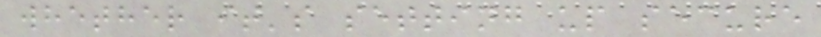whether it's setting up secure
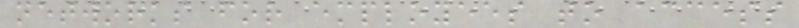networks for employees to access
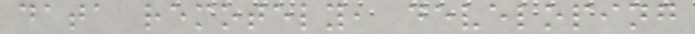data remotely, developing
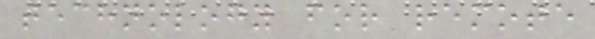technology for remote
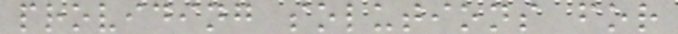providing solutions for
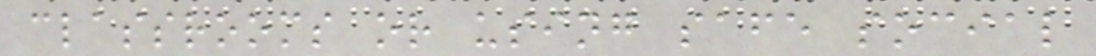classrooms or using safe social
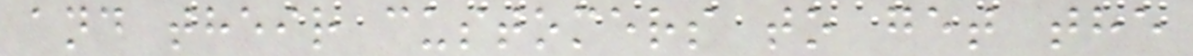and their customers to get the
